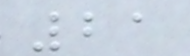21
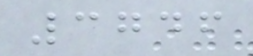3746
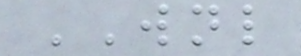WNL
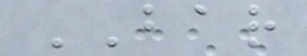BAR
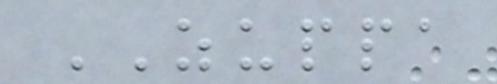ZUPPA
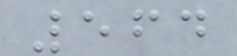564
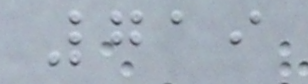719
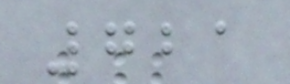721
